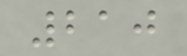210
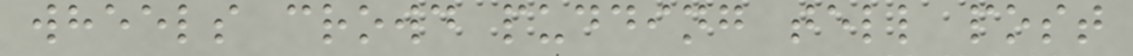wheels crowd pudding tell post
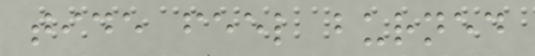tide feel burned
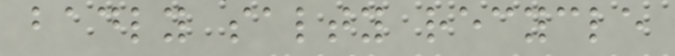badly salty recycle
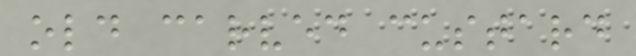old carved custard
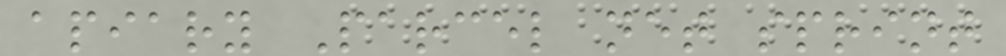apiary Parcel net sprint
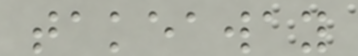takeaway
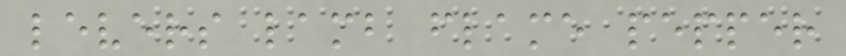levers lamb flame pepper
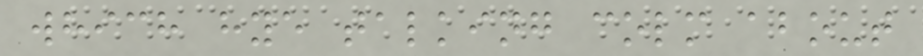which hye talking colm about
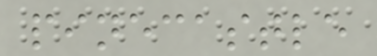pinecastle
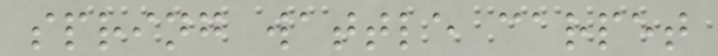spring wattle carpet
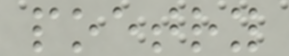poetry
